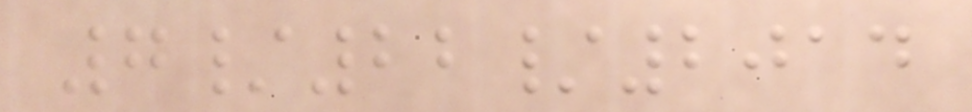7/22/2014
